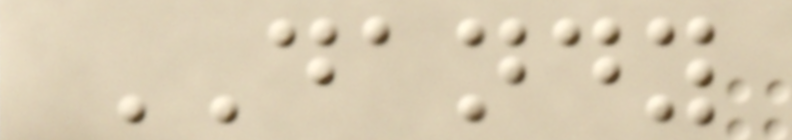DANDY
